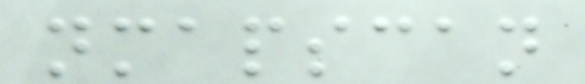nmapscan
